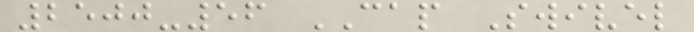2500-56 CAP Swivel
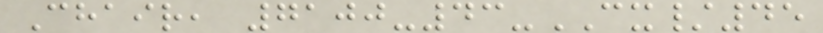Chair, 7100-43-CX/45
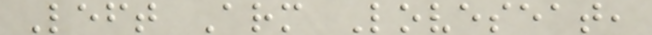Left Arm Loveseat,
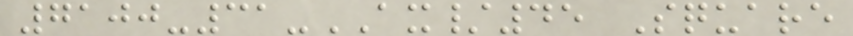7100-31-AX/45 Square
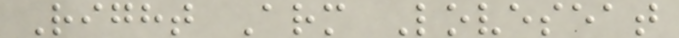Right Arm Loveseat
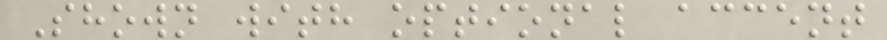Shown with optional accent
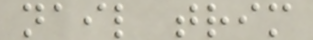nail trim
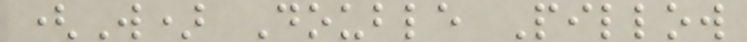(W) Double Pillow
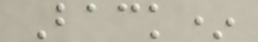Back*
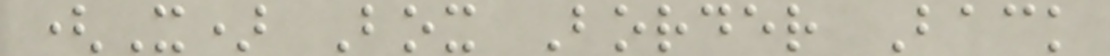(X) Box Border Back
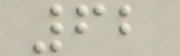62
